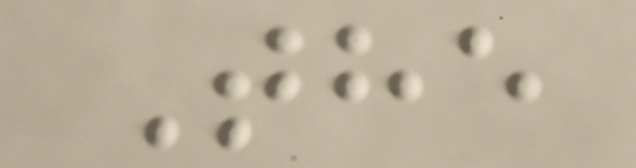The
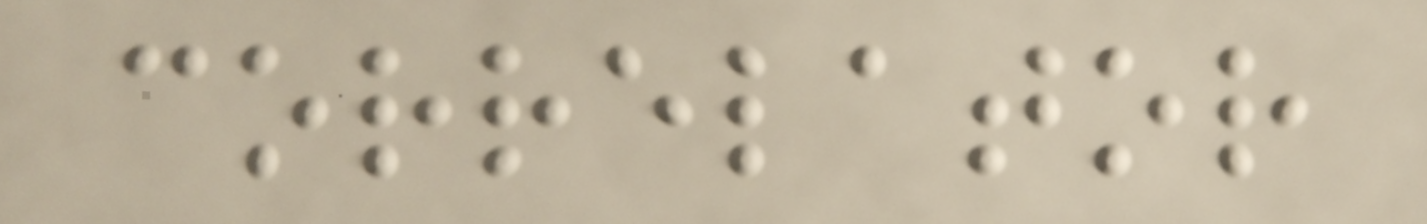correlator
